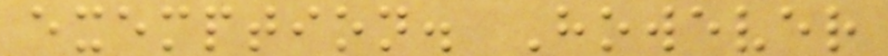exemption. However
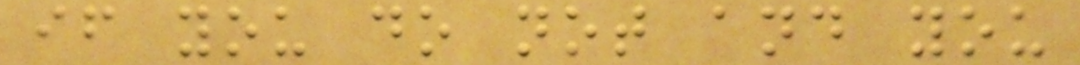if you do not and you
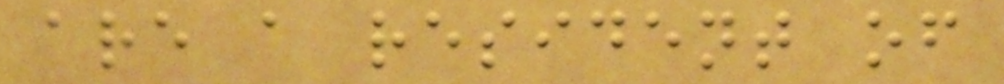are a resident of
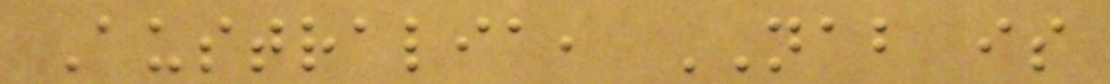Australia, NAB is
